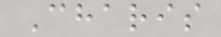Charis
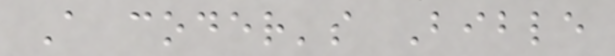A coder's Bible
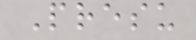Presu
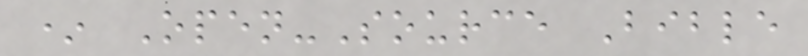* Open-Source Bible
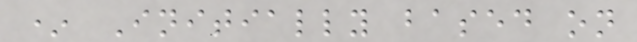* Initially based on
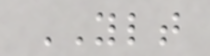YLT
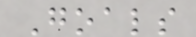Goals
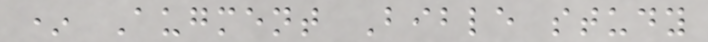* Augment Bible study
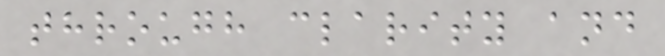through clarity and
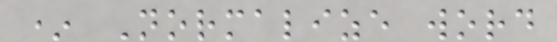* Normalize word
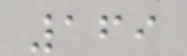169
